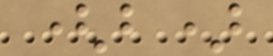(b)
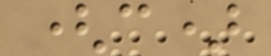(c)
